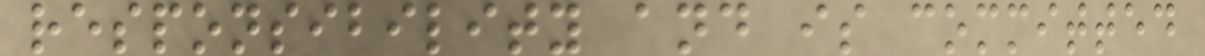responsibility and is committed
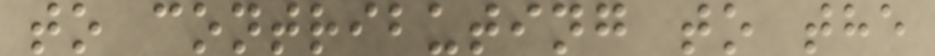to contributing to the
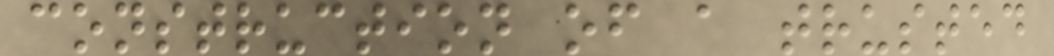construction of a trusted
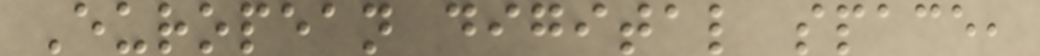European digital space,
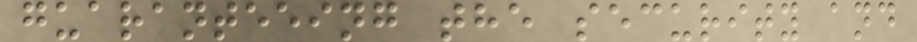guaranteeing the security and
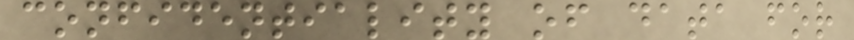confidentiality of data for
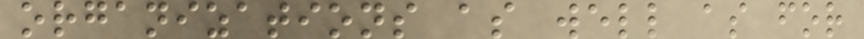organizations as well as for
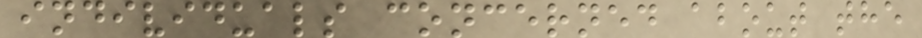individuals concerned about the
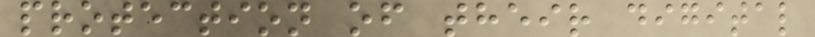protection of their digital
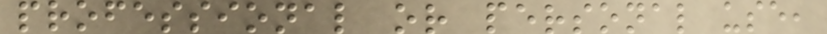professional or personal use,
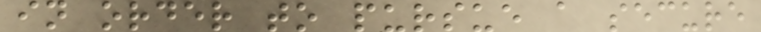in order to pursue a secure
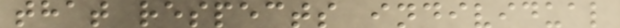that respects individual
